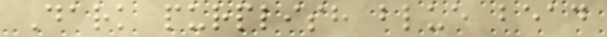Dark purplish blue bead
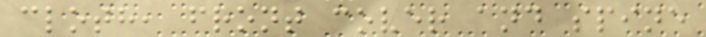cloth, front cover and spine
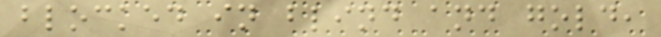blocked in blind and gold,
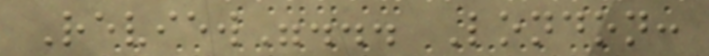Review"... London:
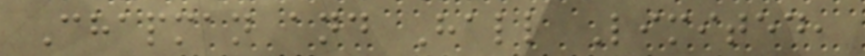Chapman and Hall Limited,
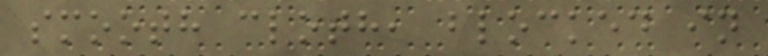smooth cloth, blocked in
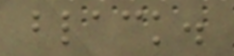black.
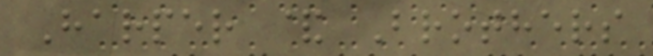Harper & Brothers
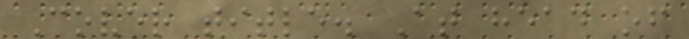Cover title. At head of
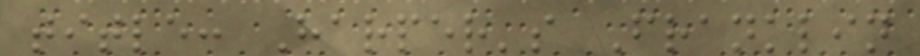title: Harper's Franklin
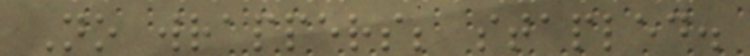No wrappers; stapled.
